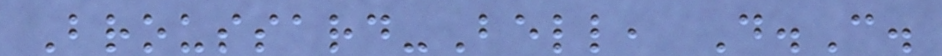Broussard-Bell, D.C.
